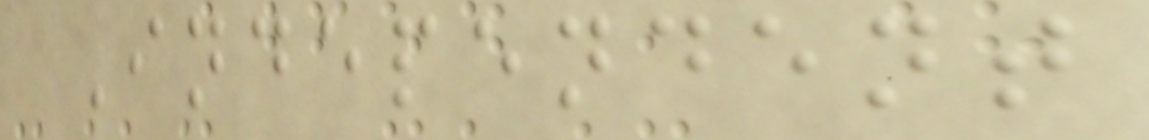Independent
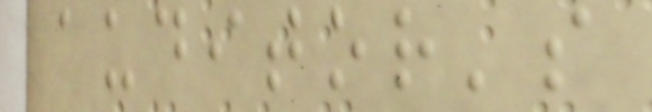auditor's
